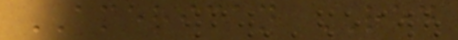AMERICAN RED
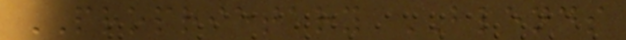PROPRIETARY BLENDS
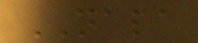NAPA
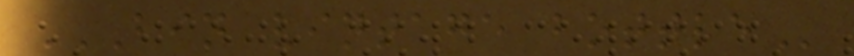BIN VINTAGE BOTTLE
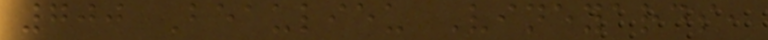700 Beaulieu Vineyards,
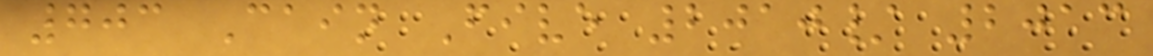703 Cain Five 2010/ 2013
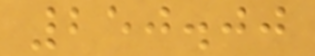250.00
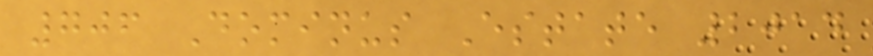706 Dominus Estate 2014
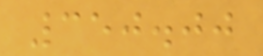350.00
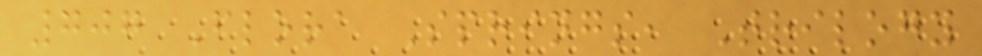707 Flora Springs, Trilogy
